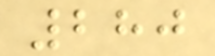280
